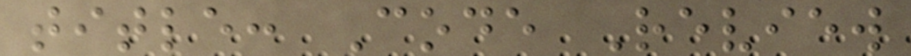title: Code Review
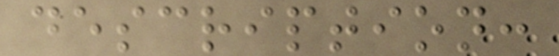description:
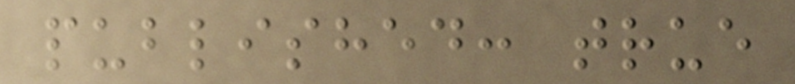published: true
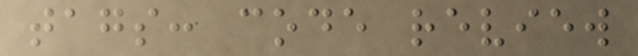tags: code review
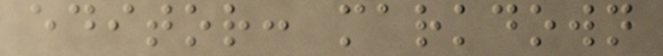editor: markdown
